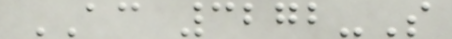AC 3272-S
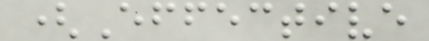(Effective
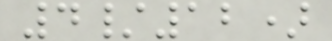4/12)
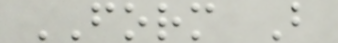FORM B
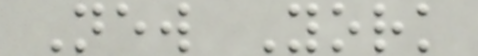New York
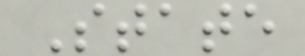State
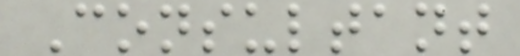Consultant
